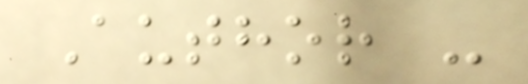Author -
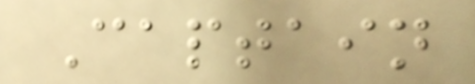Captain
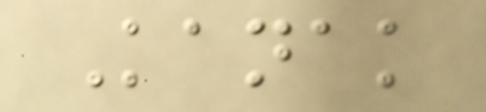Kanak
